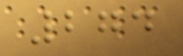274
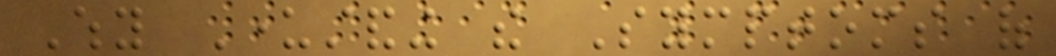Why Understanding the Symptoms of
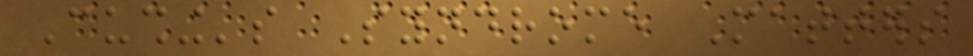Cushing's Syndrome Matters
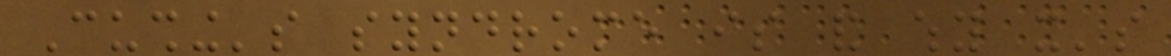Cushing's syndrome is and why it's
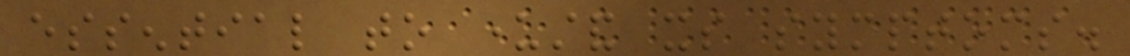essential to understand its symptoms.
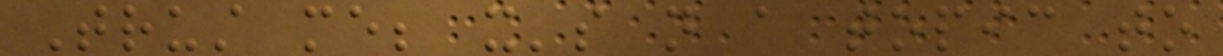Trust me; it's not a topic to
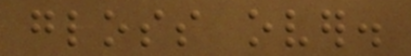gloss over.
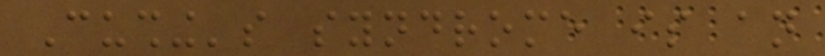Cushing's syndrome is an
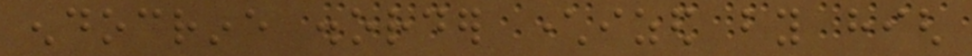endocrine disorder characterized by high
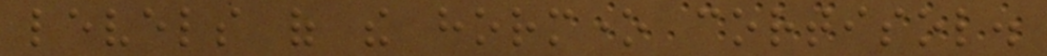levels of the hormone cortisol.
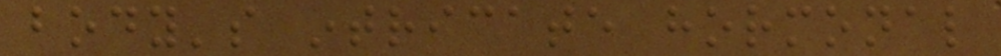body's intricate hormonal
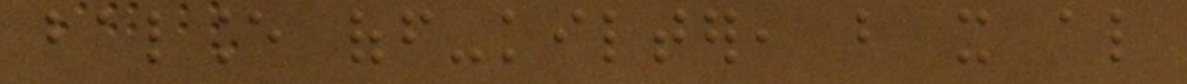balance off-kilter, but it also
